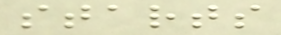starts
